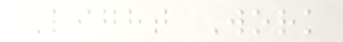Light Work
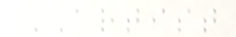ARTIST
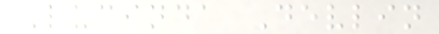Lucinda Devlin
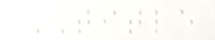TITLE
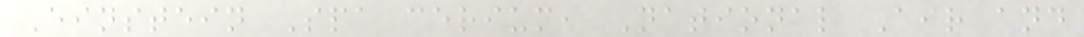Einstein Spa cerium, National Air and
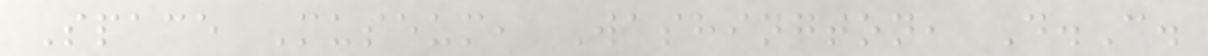Space Museum, Washington, D.C.
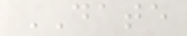DATE
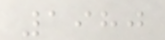1980
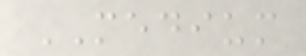MEDIUM
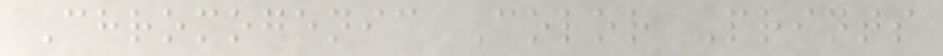Chromogenic Color Prints
